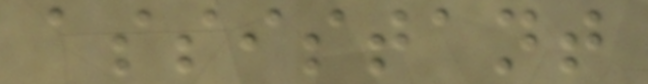assistant
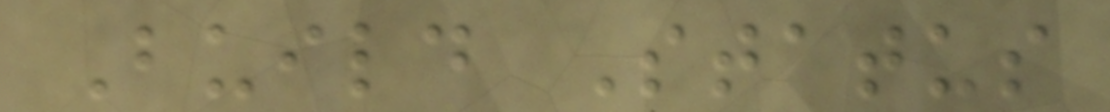Build Status
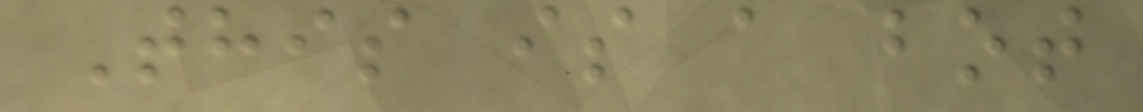This is a bot
